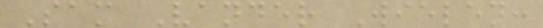Sam Vander Wielen:
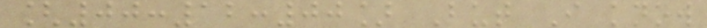[00:12:00] But I know
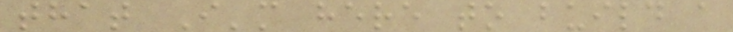that I'm here to build a
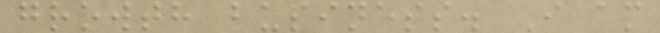growth business. I am
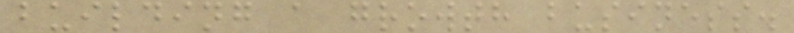building a growth business.
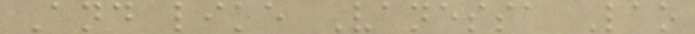And like Vanessa Lao
